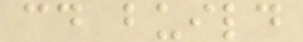cd build
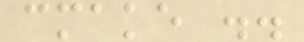cmake ..
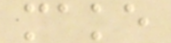make
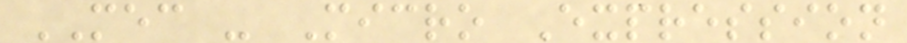MEC - Micro Expression
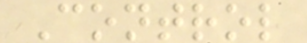Control
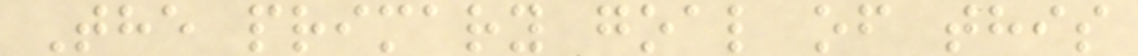The primary goal of this
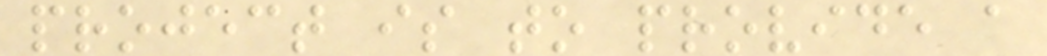project is to provide a
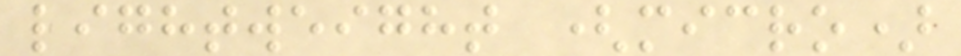lightweight (micro)
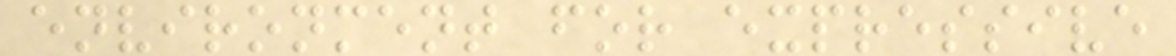environment for expressive
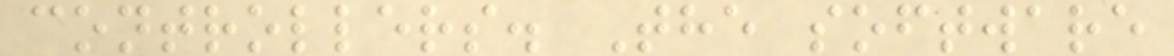controllers. The software
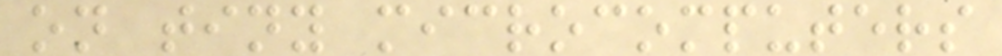on tiny microcomputers
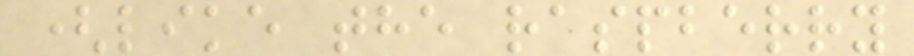(like the raspberry
